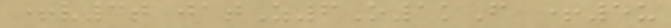+v3t jatZ6O1kF +5u
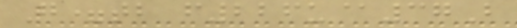G=tb f226u@37B
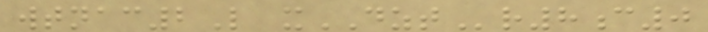wtnac2L xDZTr8c0
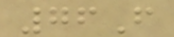76F
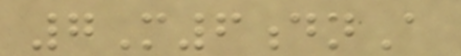7M6dnA
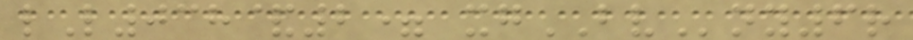lL038&2= xgBVny6r
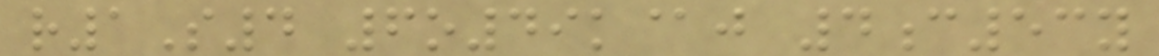r1S4 6o49k@j 4c53y
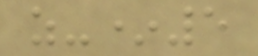z-*5
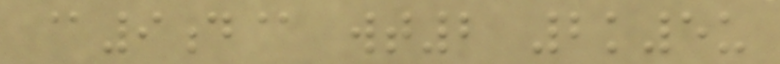@9d@ wt2 2k5u
